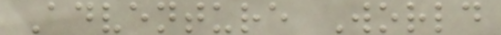Adventure World
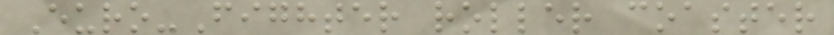Euro-Fighter roller coaster
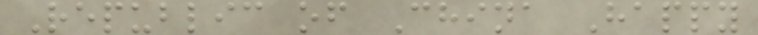Republic of China Happy
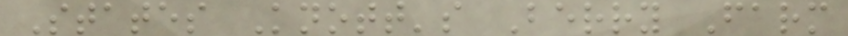States Knott's Berry Farm
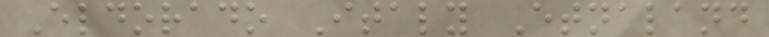Eldorado Italy Etnaland
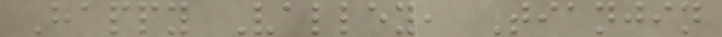Happy Valley, Tianjin
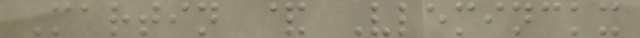Martin & Vleminckx
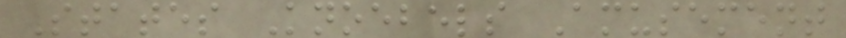States Knoebels Amusement
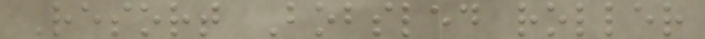Resort Bobsled roller
